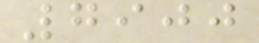7900
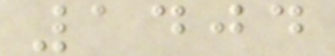1404
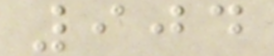904
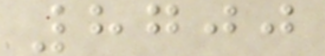8700
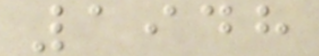1948
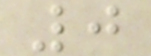0
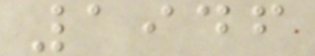1946
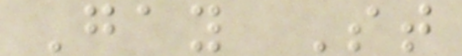Gay St
